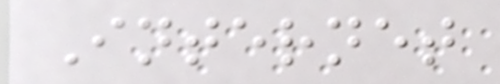Internet
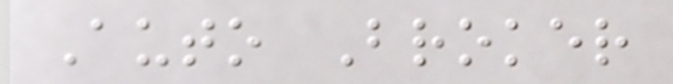Auto Broker
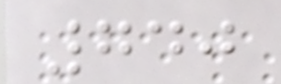740
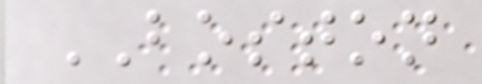BOSTON
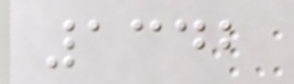1342
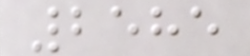2585
